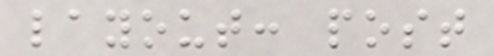layout: post
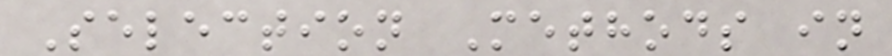Selection Methods in
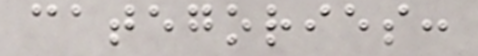categories:
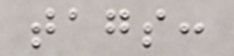tags:
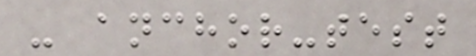- anchor-test
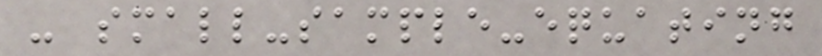- small-sample-equating
